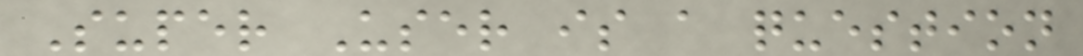Super User is a question
